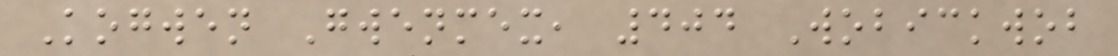Kogwen Gwenmex, 404 Wobickwob
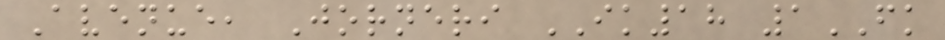Avenue, Jorneri IK18 1FK
